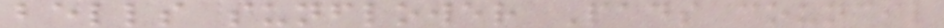bells sunflower Pads council
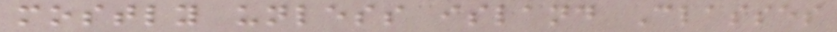mostly unless island Classes
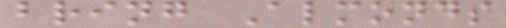bring Almonds
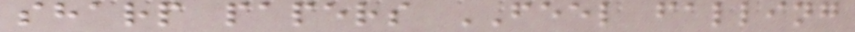sharp papers FEEL falling
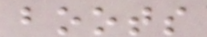boots
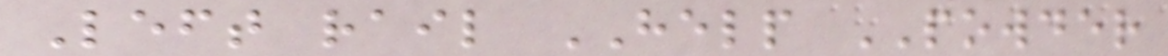Left rail HELP POWDER
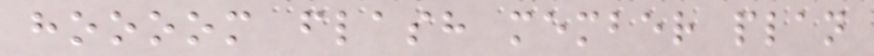hoooom flash member plan
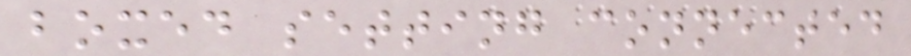boxed setting connected
